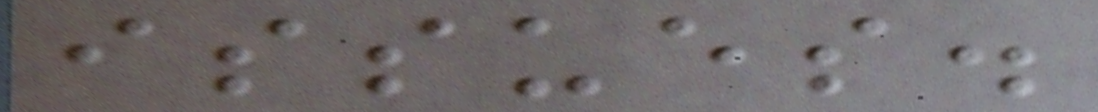issues.
